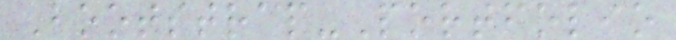Bootstrap-Portfolio
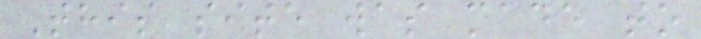This site was made to
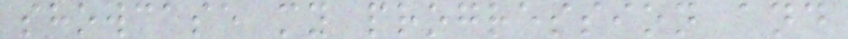showcase my progression and
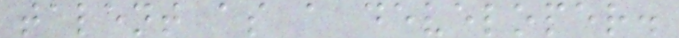talent as a developer.
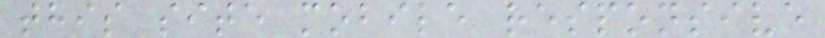this site mobile responsive
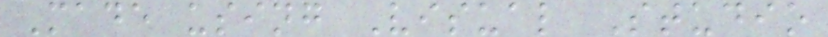Made using Visual Studio
